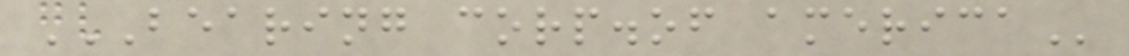BEARING CORP.OF AMERICA
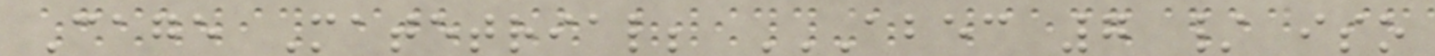Cage Matetrial; ABEC 7 / ISO
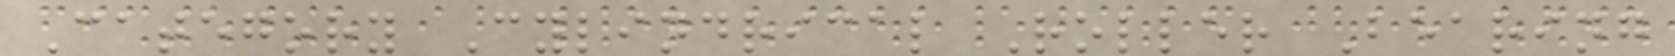Category Cylindrical Roller Bearing
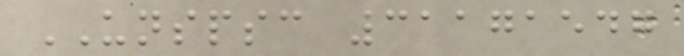UNSPSC 31171547
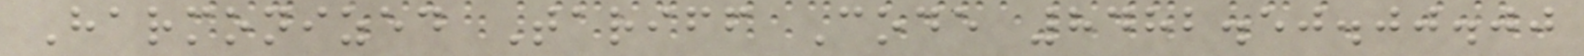Harmonized Tariff Code 8482.50.00.00
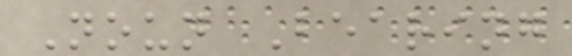Noun Bearing
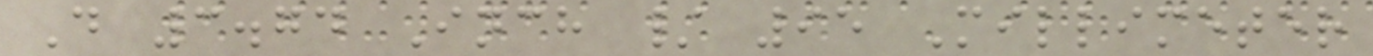D 3.74 Inch / 95 Millimeter
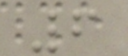6
